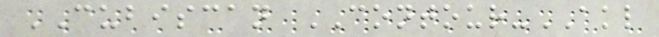CUBISCAN CONTOUR-AKL
